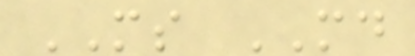MS MD
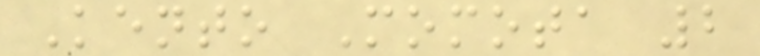Kento Momota 2
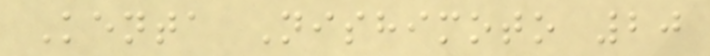Kenta Nishimoto 20
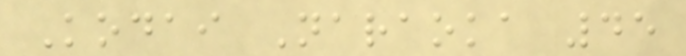Kodai Naraoka 45
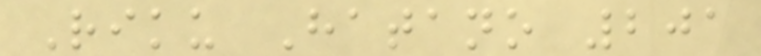Riku Hatano 201
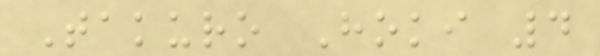Takuro Hoki 4
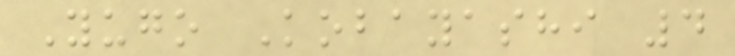Yugo Kobayashi 4
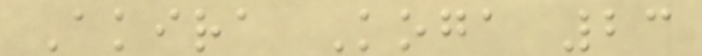Akira Koga 23
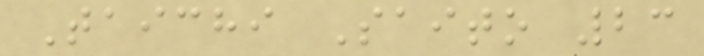Taichi Saito 23
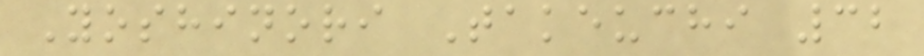Yoshinori Takeuchi 32
